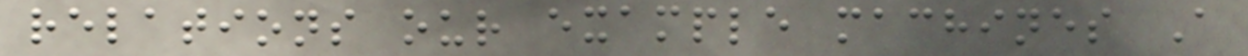relations our example machines A
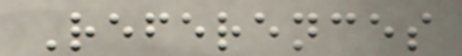References
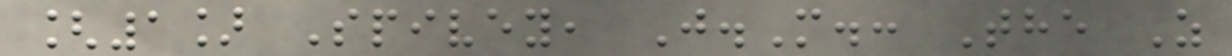[1] Spivey, J.M.: The Z
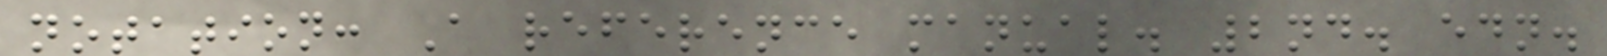notation: A reference manual. 2nd. edn.
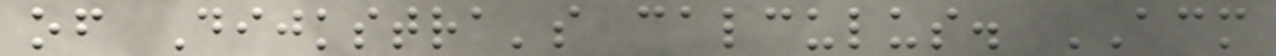of Dijkstra's calculus. ACM
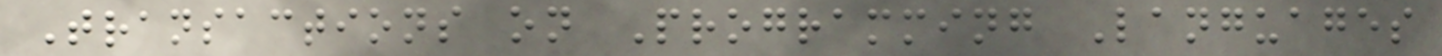Transactions on Programming Languages
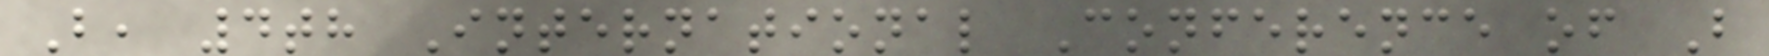B, 4th International Conference of B
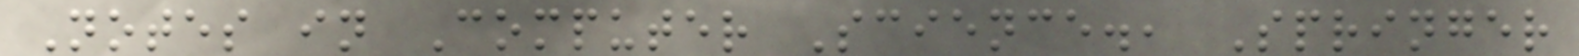Notes in Computer Science., Springer
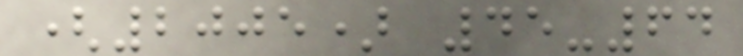(2005) 45-64
